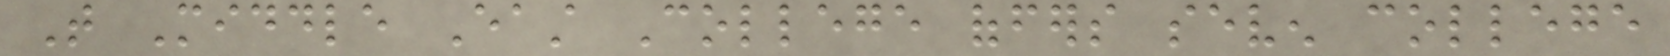That Middle East College offers seven college
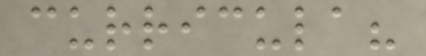curricula?
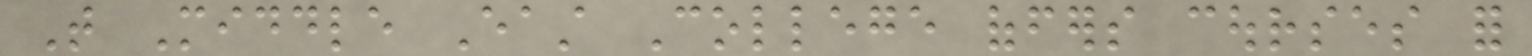That Middle East College offers courses for
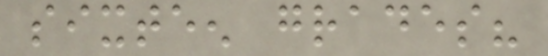sixteen grades?
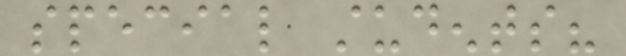special students?
